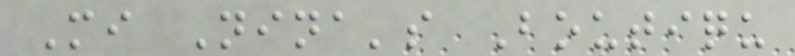Mi Nina's Boutiqu
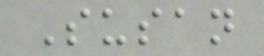Susan
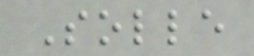Solle
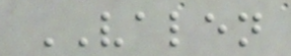VALEN
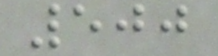500
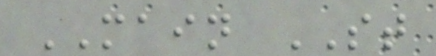MAIN ST
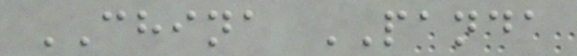CHINA PANDA
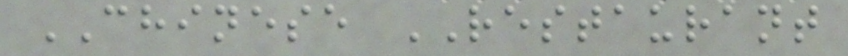CHINESE RESTAURANT
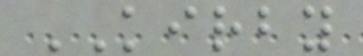KIRBY
